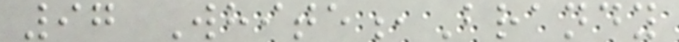97 White,Brandy
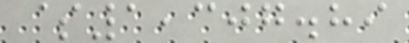$1,307.89
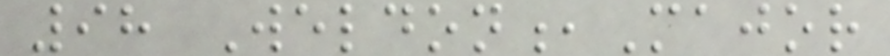98 Weldon,Major
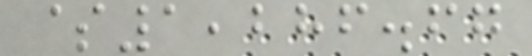$1,286.67
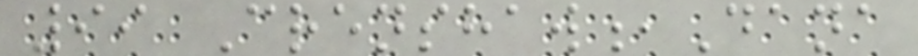99 Crenshaw,Dana
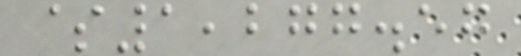$1,277.57
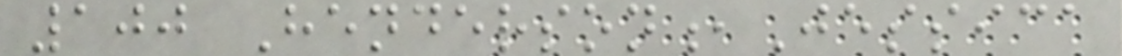100 Henderson,Jessica
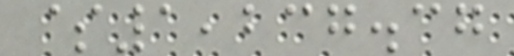$1,237.37
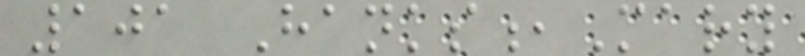101 Hanks,Mary
